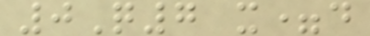0Q7 x=d
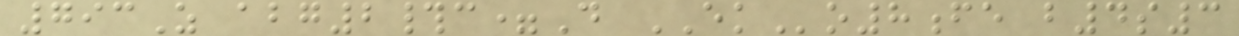793Z abg2#c=D EKo8fe b4s3
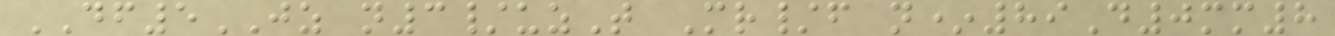DF5JZ n3/uzT Mr/f n*89D0mm8
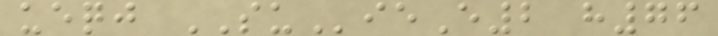ueqj SUieE2 h76
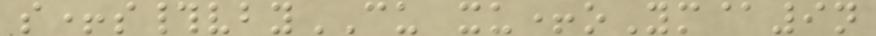s+s#vbyCU xu+oYm@9n
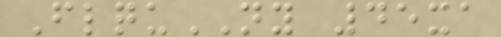FlquNY 45xa
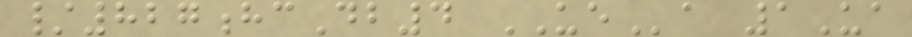/827hcDb4 UEa 1Ua
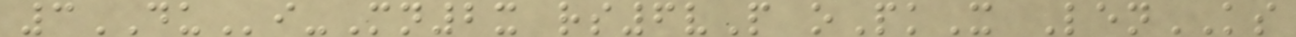3DUi-Mn2x rs6vP oPkX LenKS
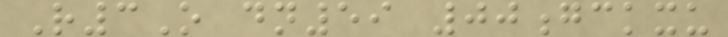R3O dn59 00gckxu
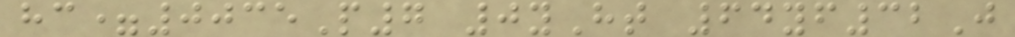hc=0035P7 0yHt 64yf32J
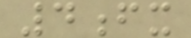4fx
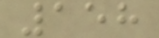158
